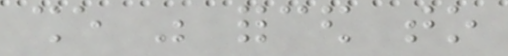she was forced to
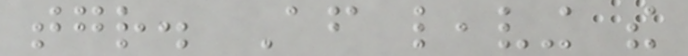together. After leaving the
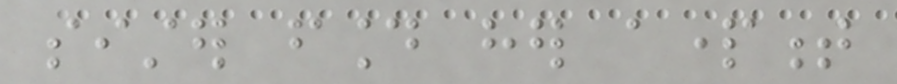sister found her apartment
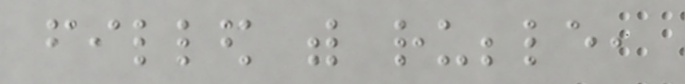filled with rubble,
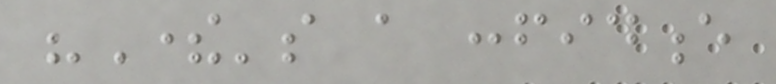"There's a confidence
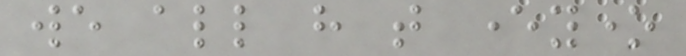we all have that everyone
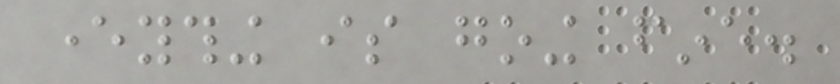everything is going fine.
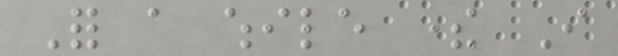For a while there I
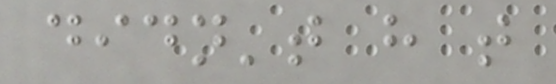didn't have that
